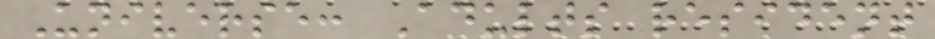Universe: Adults resident
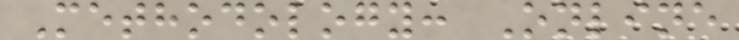Methodology: Online
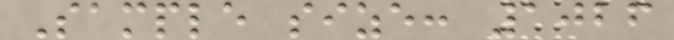Sample size: 1026
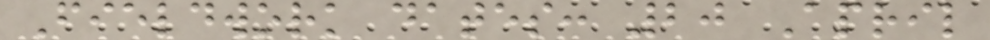Fieldwork dates: 20 April
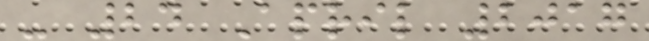- 24 April 2017
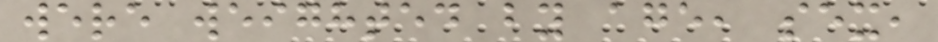were weighted by age, sex,
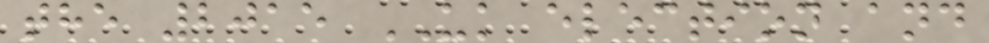the 2015 UK election and
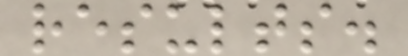results.
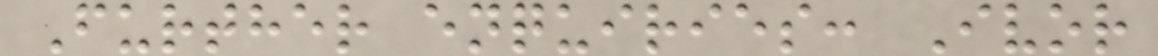Further enquiries: Ivor
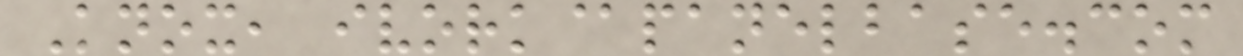Knox, ivork@panelbase.com
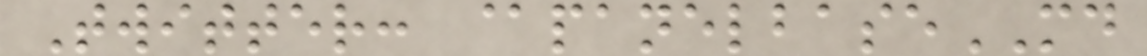Twitter: @panelbaseMD
